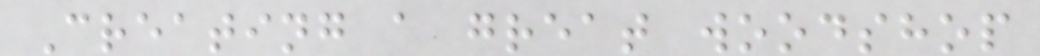Creating a great woodshop
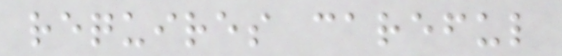requires careful
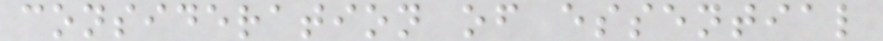consideration of essential
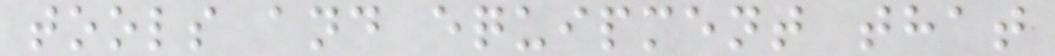tools and equipment that
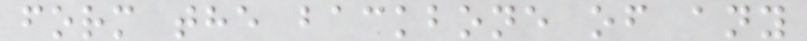form the backbone of any
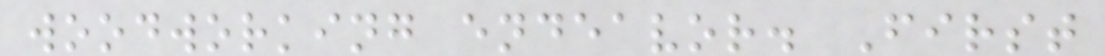woodworking endeavor. First
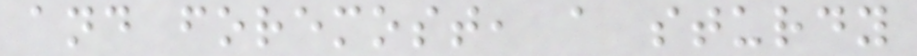and foremost, a sturdy
